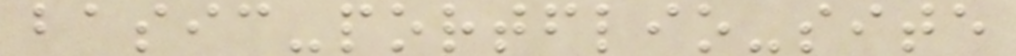basic-portflio-site
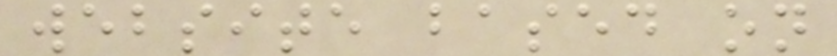website based on
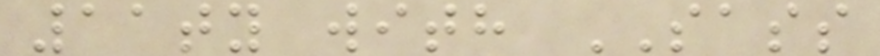11ty with SASS
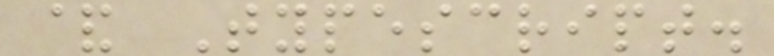& Typescript.
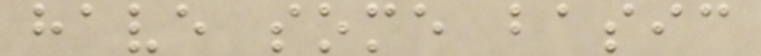have some basic
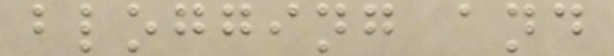blogging and
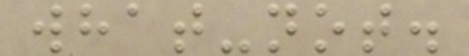what-not.
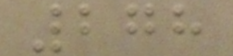278
